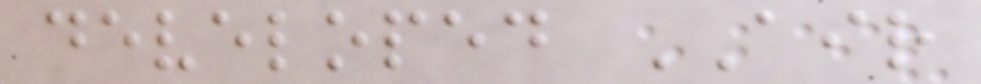developed AIR
